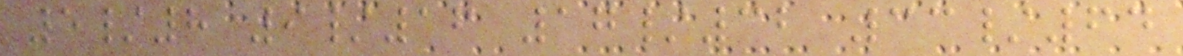5/8 9/16 17/32 33/64
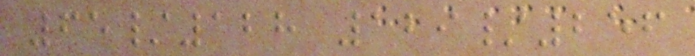65/128 129/256
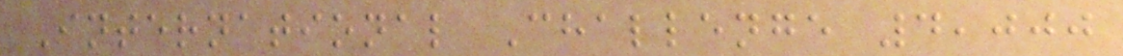International Challenge 4,000
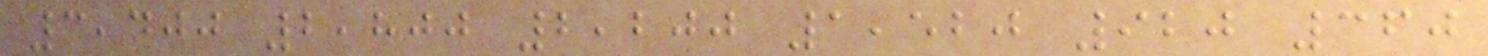3,400 2,800 2,200 1,520 920 360
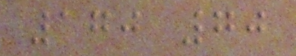170 70
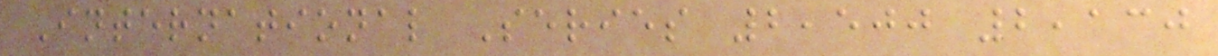International Series 2,500 2,130
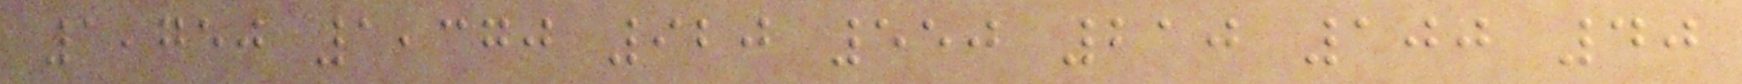1,750 1,370 920 550 210 100 40
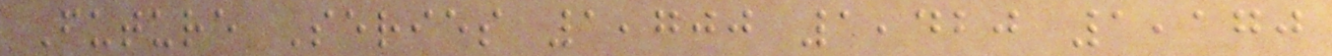Future Series 1,700 1,420 1,170
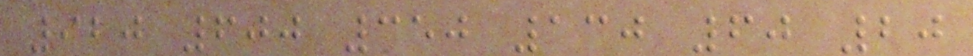920 600 350 130 60 20
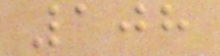108
